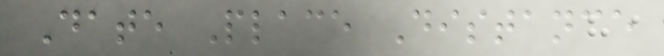Date Place Distance
